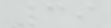39
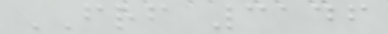FRF 3146
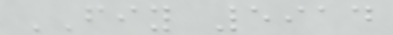FIY 5914
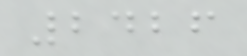2426
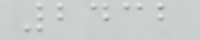2432
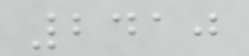2410
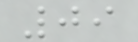09
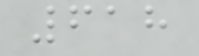618
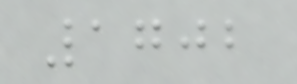1702
